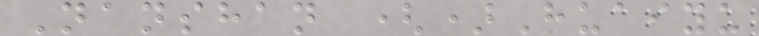Nanshan ()Huaiyu
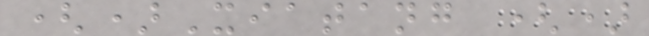()Xiatang ()
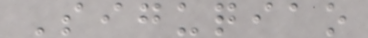Siguqiao
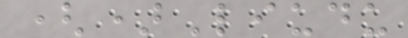()Liudu
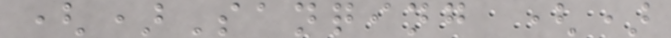()Sanqing ()
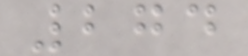274
